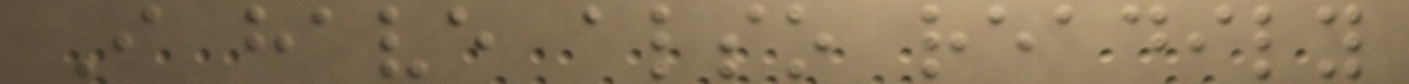I have also readily
